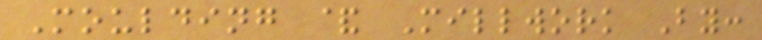Moulding & Millwork By:
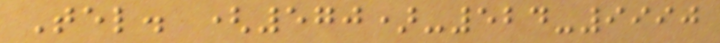Tel. (570)-524-9990
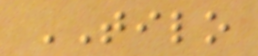TILO
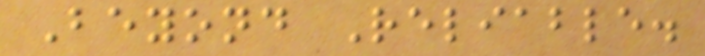Beyond Reliable.
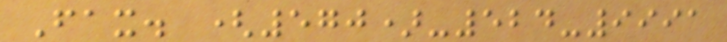Fax. (570)-524-9991
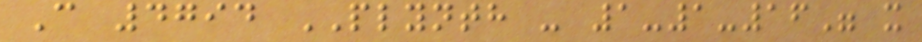C 4794 PLYNTH - 1-1-16" x
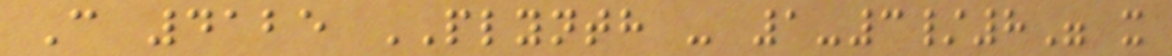C 4125 PLYNTH - 1-3/8" x
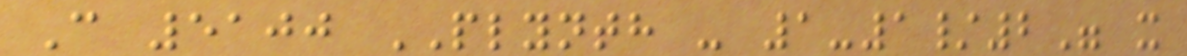C 5100 PLYNTH - 1-1/2" x
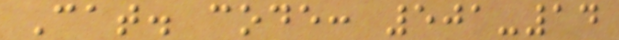Cat. code: 501-14
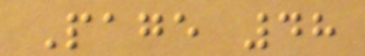Page 48
